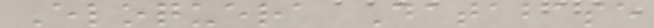Eloquera Database
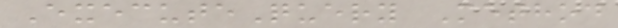ExecuteQuery Method
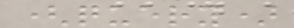(query)
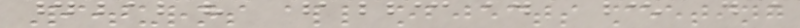Returns all objects meeting
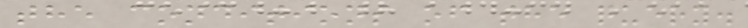the conditions of the query.
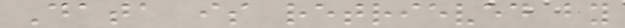Data is retrieved by
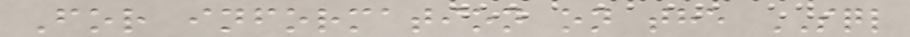For information on the SQL
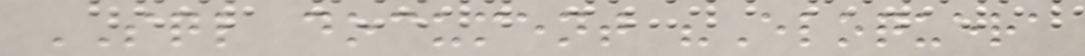SQL document "Eloquera
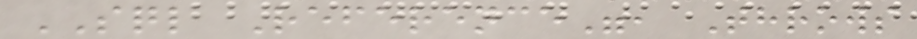SQL Reference", Throws
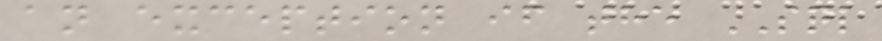an exception if the SQL
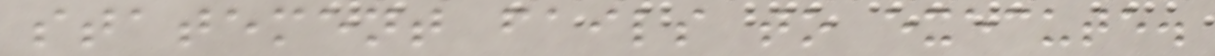statement fails to execute.
